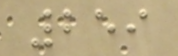259
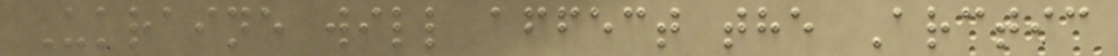Ukraine will affect the Arctic
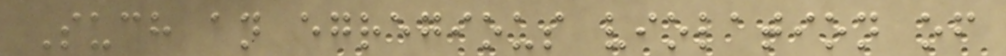Such an egregious violation of
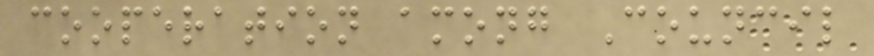cooperation among Council
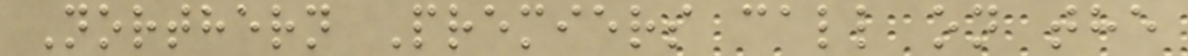Northern Premiers call on the
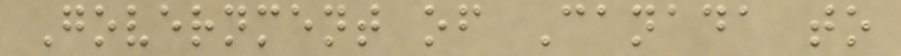Government of Canada to
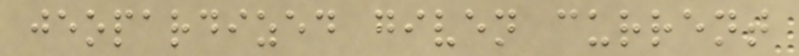jeopardized given current
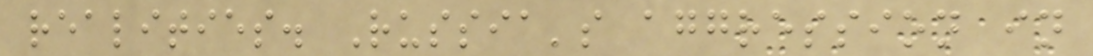realities. Russia's aggression in
